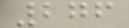276
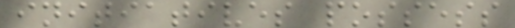initiatives possess
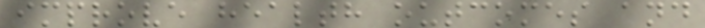improve health outcomes and
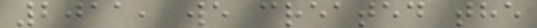2011, we created the
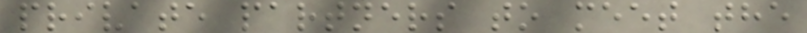private partners to meet the
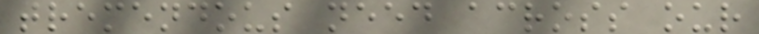tremendous need across our
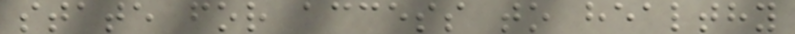state for access to healthy
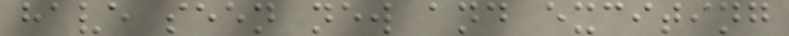have seen new and exciting
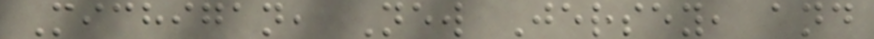Michigan, New Jersey, and
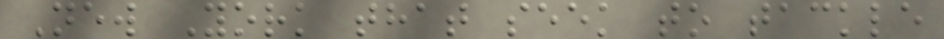New York that seek to tackle
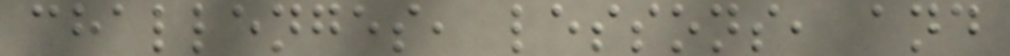challenges, lessons, and
